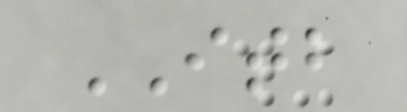ITB
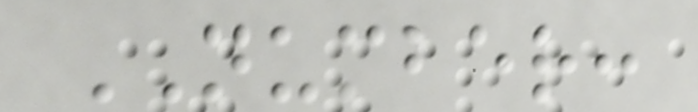NUMBER:
